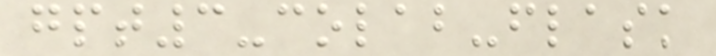gpt3-colab-flask
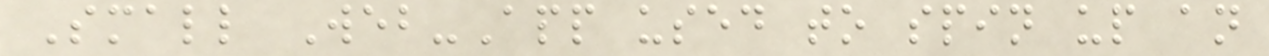Small Web-App used to spin up an
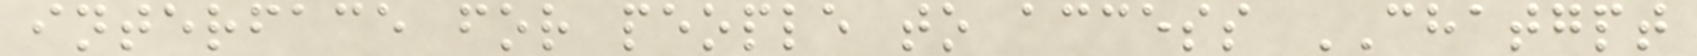interface for people to access CHATGPT
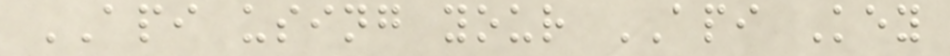API using your API Key
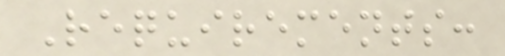Requirements:
